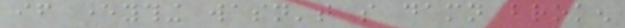if everything wasn't so damn broken
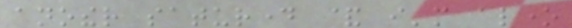another saturday & i'm alone
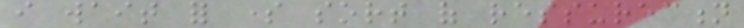i wait for some sort of ressurection
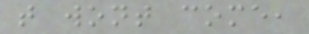that wont come,
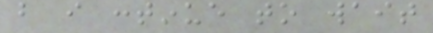but i continue to wait
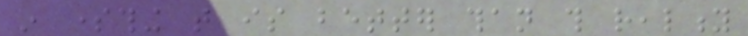in something that is better than this reality
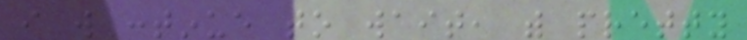i will continue to wait, with pretty
